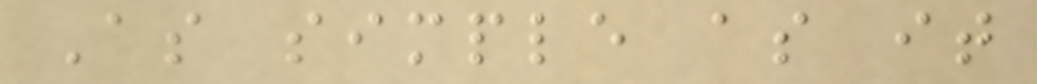As simple as it
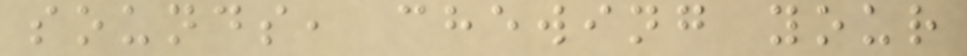sounds, chewing your
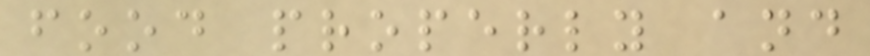food properly and
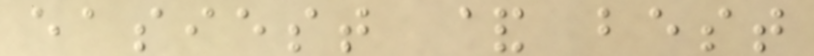easiest & best
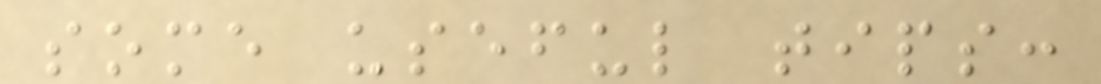some useful tips:
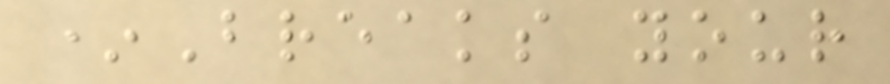*Breaks your
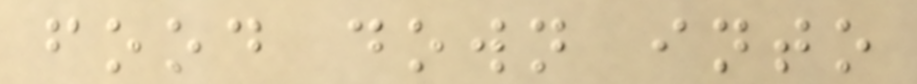food down into
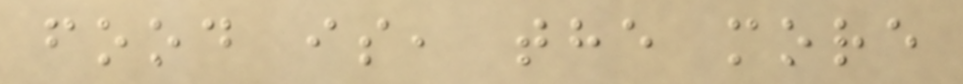food is, the more
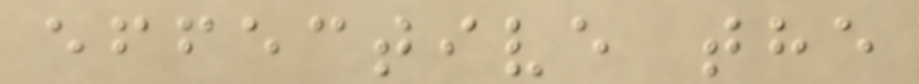effective the
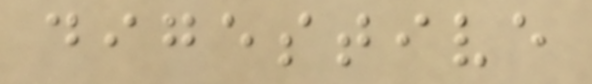digestive
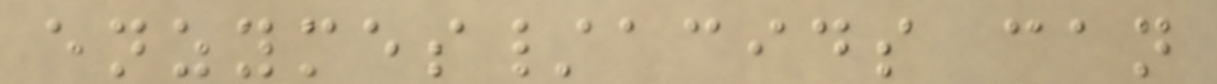enzymes/acids can
